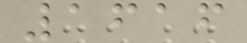1616
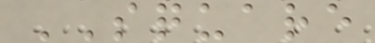SQUARE
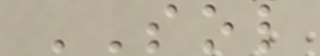SOL
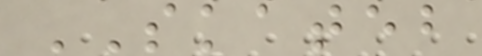SKATEB
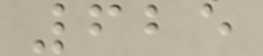625
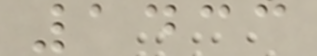1433
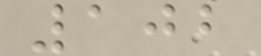102
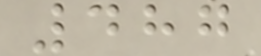487
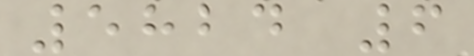5824 6
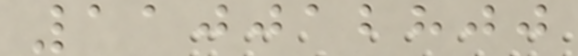110012800
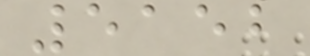5152
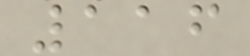116
